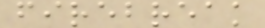firebreak
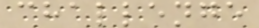challenge
